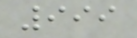999
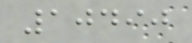10490
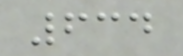634
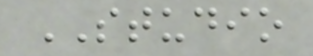STUDIO
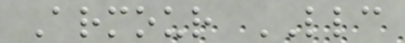Armour LLC
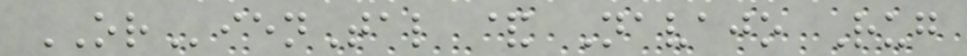ORienTal & Navajo Rug
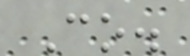Co.
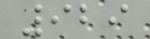929
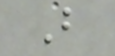B
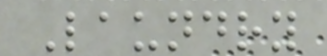Laundry
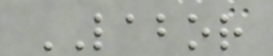LABOR
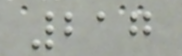217
